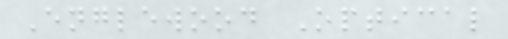Englewood Optical
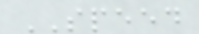SPEED
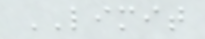LIMIT
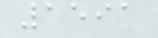1591
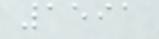1591
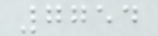7754
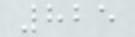825
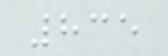835
